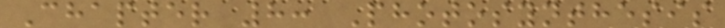Chapter 8: Photosynthesis
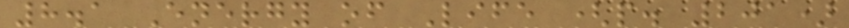8.1 Energy of Life (p. 201)
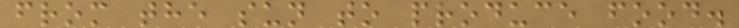from the sun to produce food.
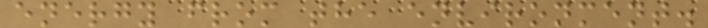energy from the environment.
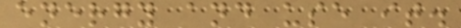energy and use it.
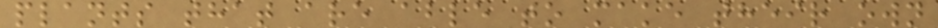plants that are able to make their own
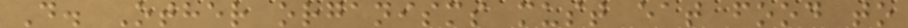D. Other organisms must eat food to
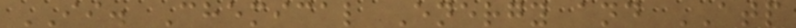II. Chemical Energy and ATP
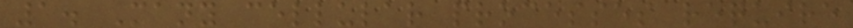1. Many cellular processes require
